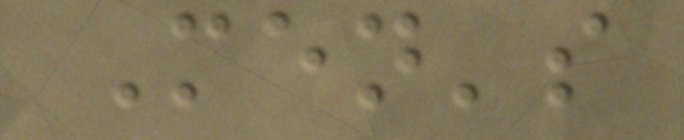Men's
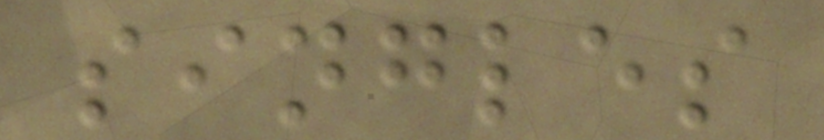singles
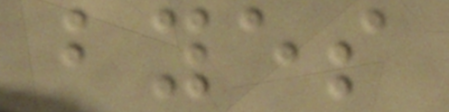byes
